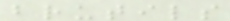brutils
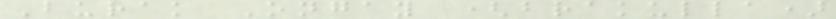Burak Ongay (brakulla)
